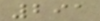291
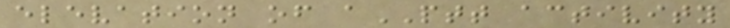elevation of aPTT activity
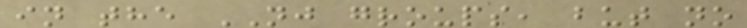in the NJ groups, but no
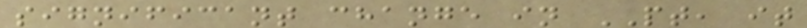significant change in PT, it
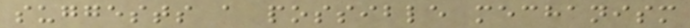suggests a possible mechanism
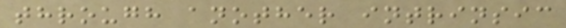through another intrinsic
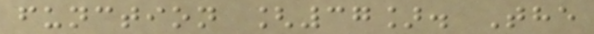function [37]. The
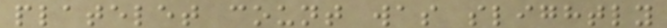platelet count was slightly
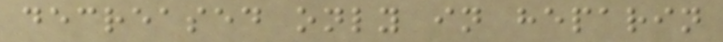decreased only in heparin
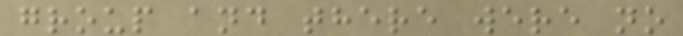group and there were no
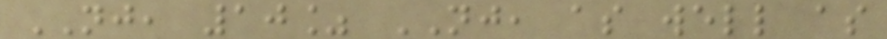NJ, 10% NJ, as well as
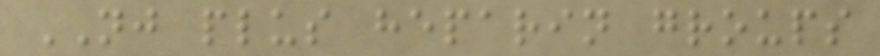NJ plus heparin groups
